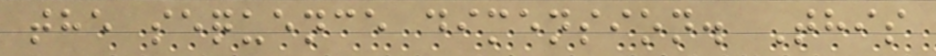the sequence dimension. This
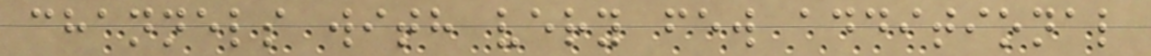channels with very few additional
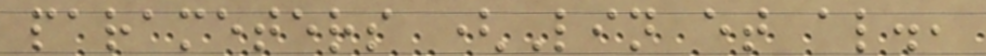parameters (Lin et al.,
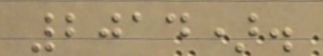2014).
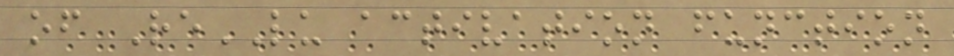of ReLU activation function
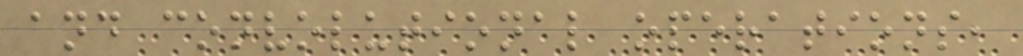and convolutional operations,
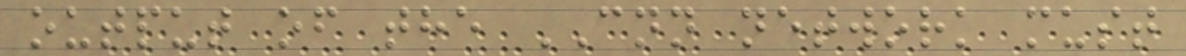output of the CNN network must
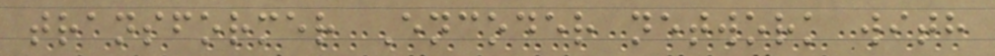transformer Encoder network with
